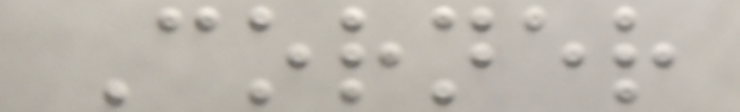Corner
